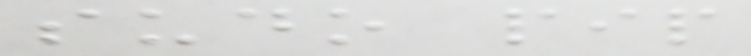sudo pip
